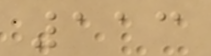113
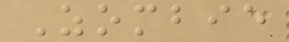Zombie
